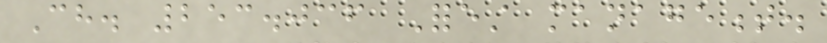Ch. 253.036 Forest management.
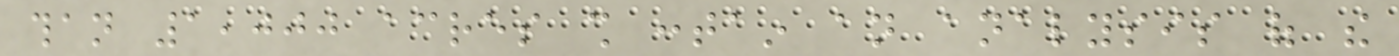than 1,000 acres shall contain an analysis of the
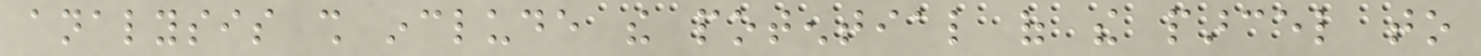analysis shall include the potential of the parcel to
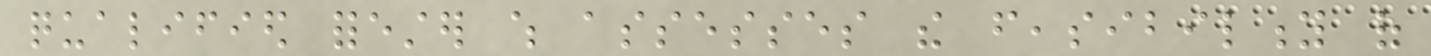qualified forester which assesses the feasibility of
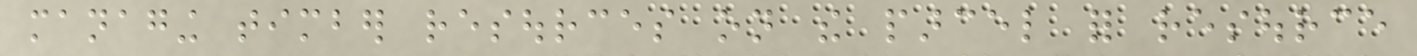managing timber resources on the parcel for resource
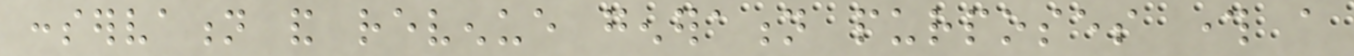conservation and revenue generation purposes through a
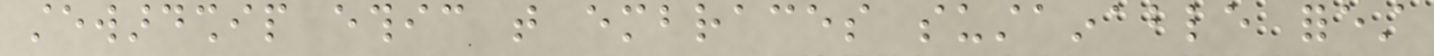stewardship ethic that embraces sustainable forest
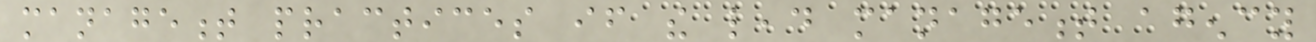management practices if the lead management agency
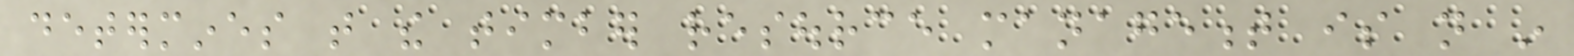determines that the timber resource management is not in
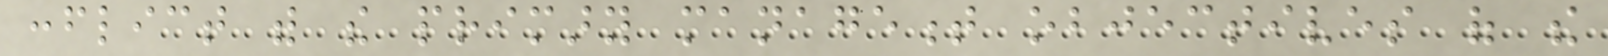conflict with the primary management objectives of the
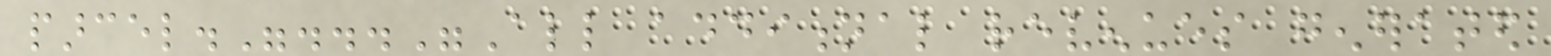parcel."..."All additional revenues generated
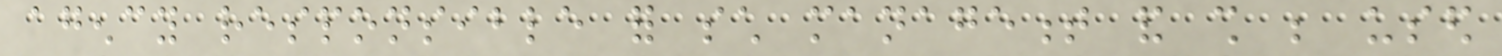agency responsible for such management and shall be used
